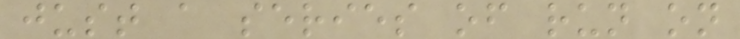just a series of run on
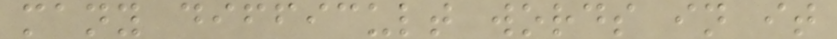many difficult words in it
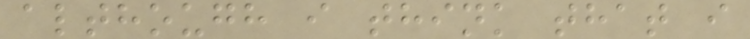although i think that i
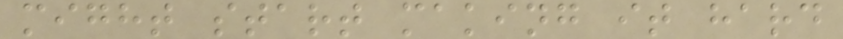might start making it hard
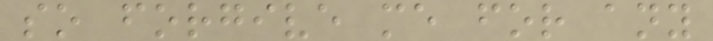so forgive me for any
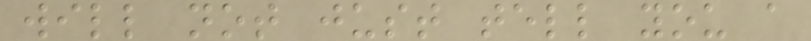will not just tell you a
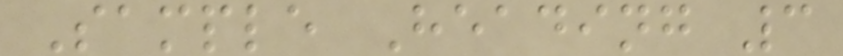Sample Heading 3
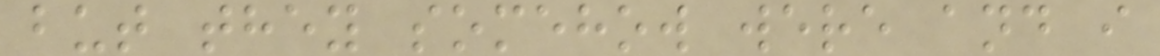but they somehow were and i
